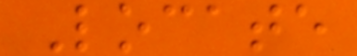Locate
